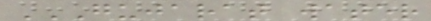GUJARAT WATER
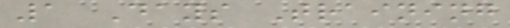1 Days Training
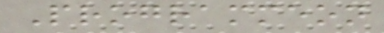Programmeon
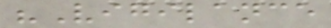"Vigilance
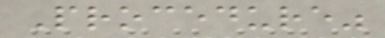Procedure"
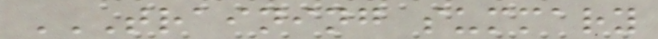TRAINING SUMMARY
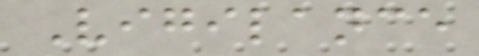Vigilance
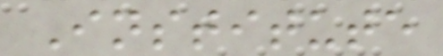Institute
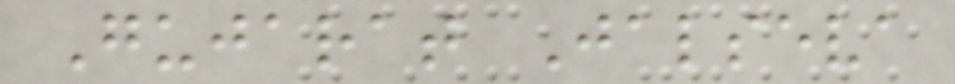Gujarat Jalseva
